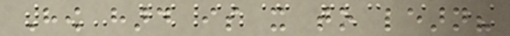How hard is it to learn?
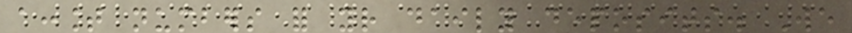account numbers for your daily deposits. We
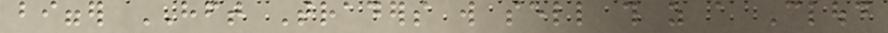bigger HFT Traders will sell this as a Cloud
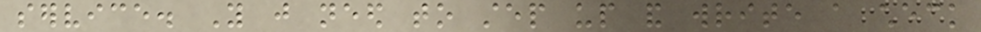service. You just need to step up and write a check
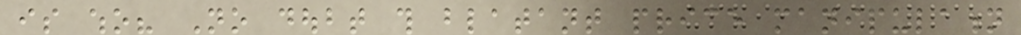is who? No doubt this blatant price manipulation
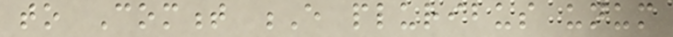to Comment E pluribus unum
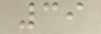39
